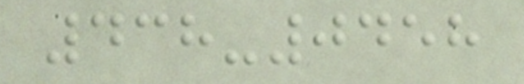438-0458
